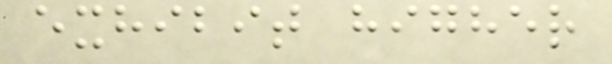exhibit higher
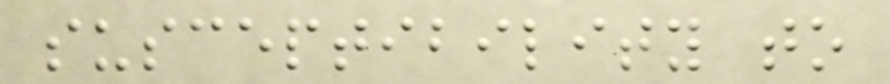susceptibility to
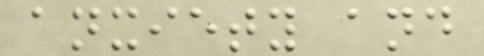anxiety and
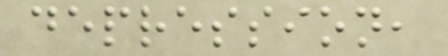depression,
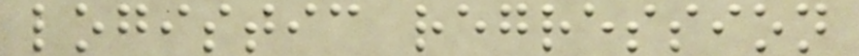logistic regression
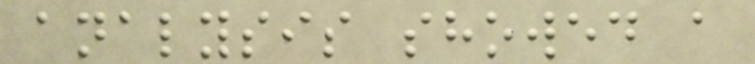analysis showed a
